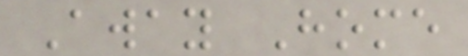Away Home
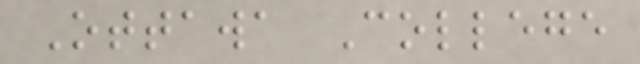Ottawa College
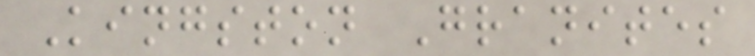Kingston Granites
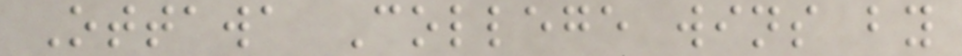Ottawa College wins by
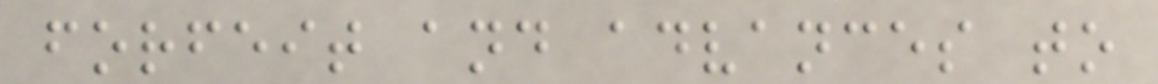forfeit and advances to
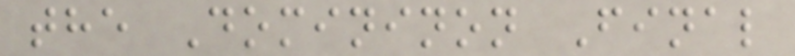the Domininon Final
